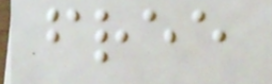free
